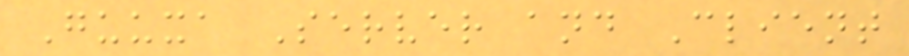Guuxa Server and Client
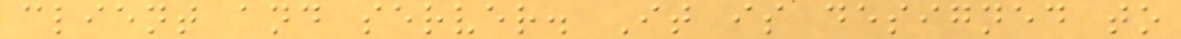client and server. It is designed to
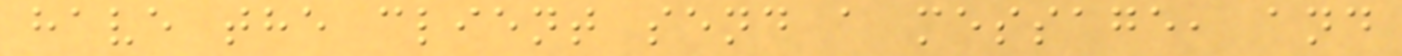have the client send a message, and
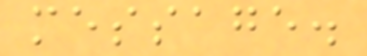message.
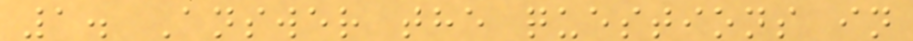1. Answer the questions in
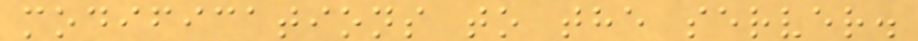modifications to the server.
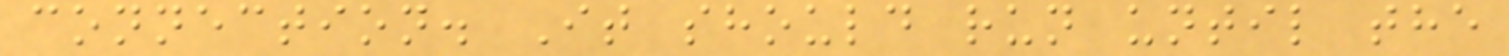connection. It should run until the
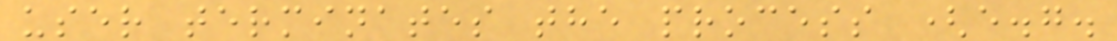user terminates the process (e.g.
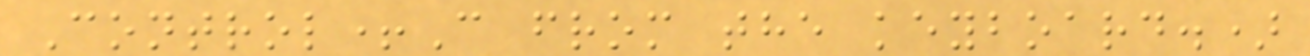Control+C from the keyboard.)
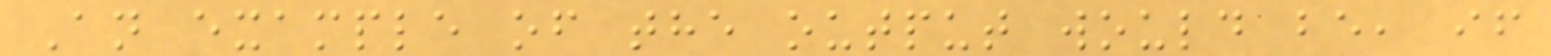An example of the output would be, if
